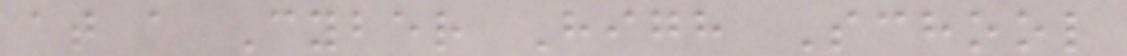at a Cyber High School
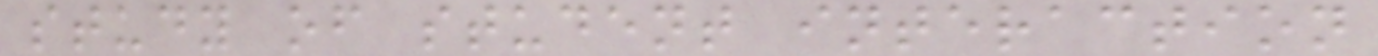study of student interaction
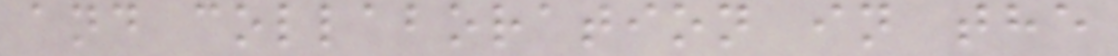and collaboration in the
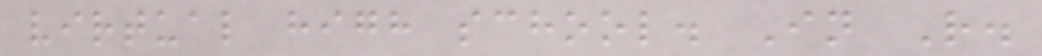virtual high school. In R.
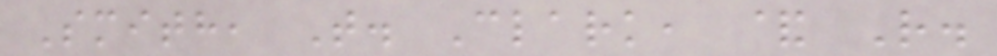Smith, T. Clark, & R.
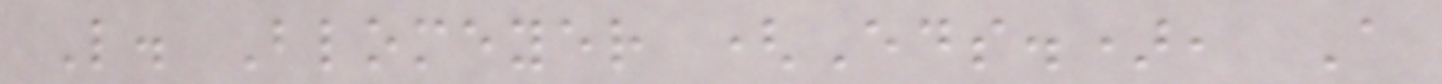L. Blomeyer (Eds.), A
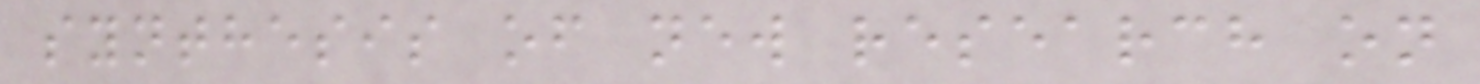synthesis of new research on
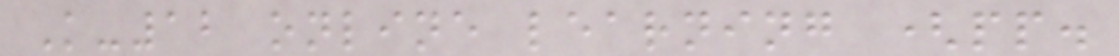K-12 online learning (pp.
